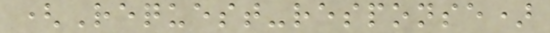(Request-response)
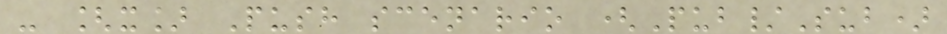- [x] Push scenario (Pub/Sub)
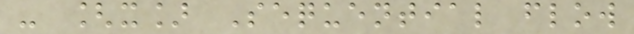- [x] Sequential flow
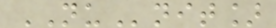NUnit]
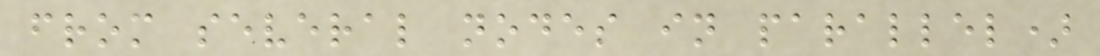from several nodes in parallel)
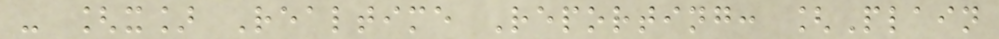- [x] Realtime Reporting: [Plain
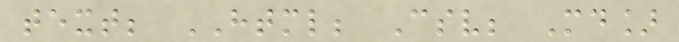text; HTML; Csv; Md]
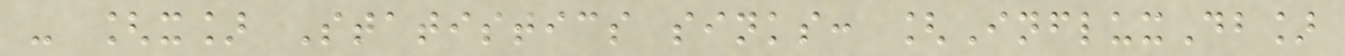- [x] Statistics sinks: [InfluxDb]
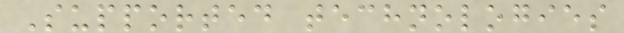Supported technologies
